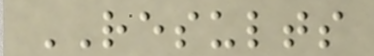RESULTS
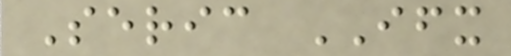Seric IFX
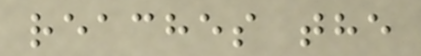reaches the
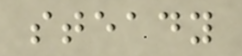steady
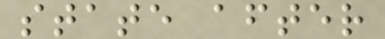state after
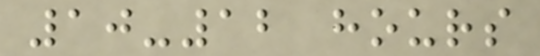10-12 hours
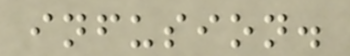infusion.
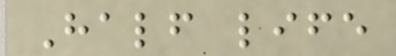Half life
